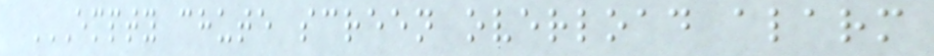EMPTY CHUTE SCREEN OVERLOAD ALARM
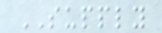SUPPLY
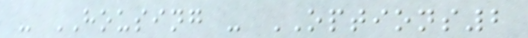- HOUSING - OPTIONS2
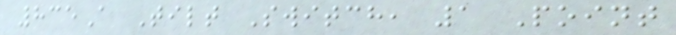835A Tilt Switch, 1 Point
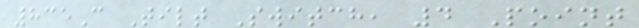835C Tilt Switch, 4 Point
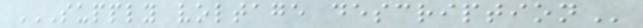SUPPLY VOLTAGE DESCRIPTION
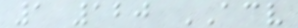1 120 ACV
